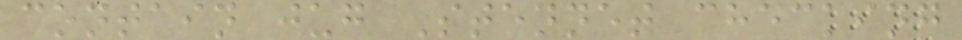contain jug Stennet checking
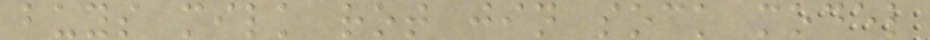buys milk rot jin sock model
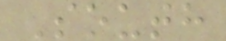South
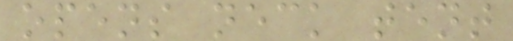opens neck tent
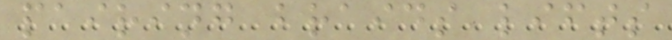pairing braids lifts
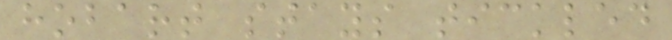hobart stays tickled
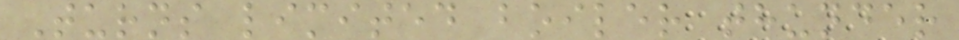Turns limited boiler thunder
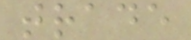trade
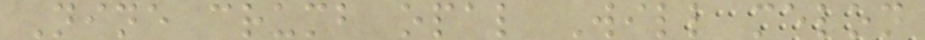Nine crumb opal Will melon
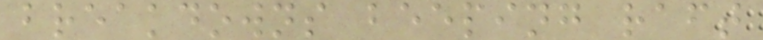breakdowns beeping raft
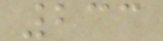233
